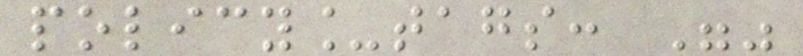policy_tags: ""
